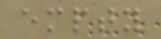empty
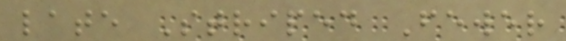late Striped Fewer
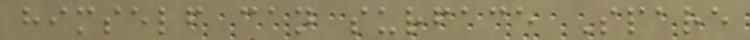himself can surface Spare
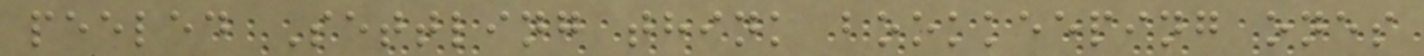peeled Settling think bookkeeping ones
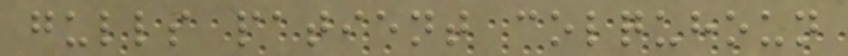gulls patient colquhoun
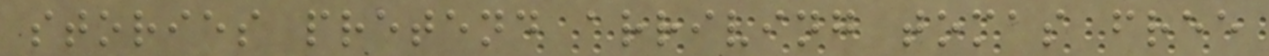stories pretend arriving tomas free
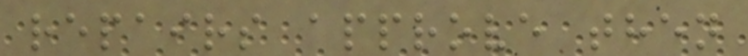repairs approve then
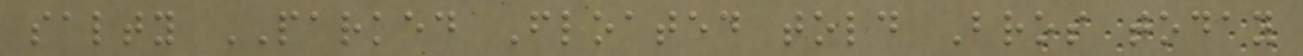salty PARKED Floated told Bros today
